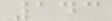143
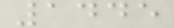1445
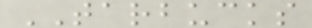TARBUCKS
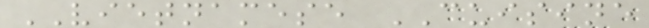VIETNAMESE CUISINE
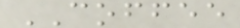COFFEE
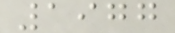1977
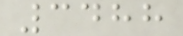3488
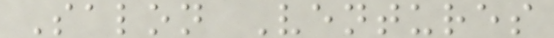Salon Ventures
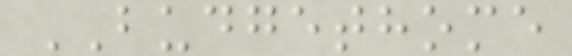BUDGETHOME
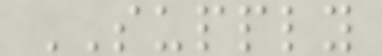SUPPLY
